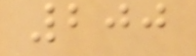200
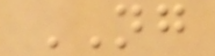NG
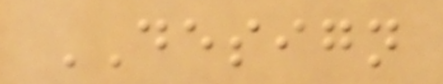DESIGN
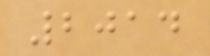2014
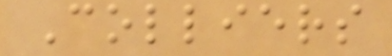Colliers
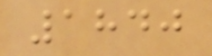1840
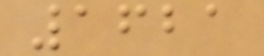1621
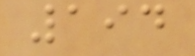194
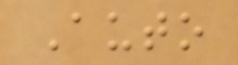Auto
